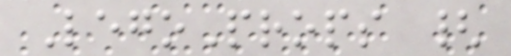LegoProps {
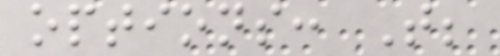options: T;
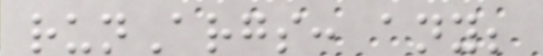runArgs: any;
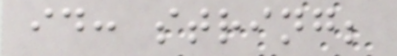id: string;
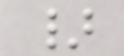}
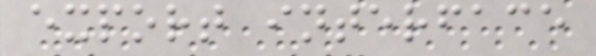export interface
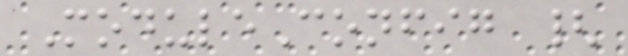ModuleConfig {
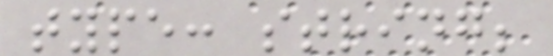type: string;
